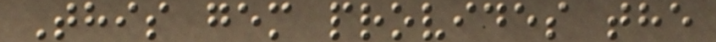This gem provides the
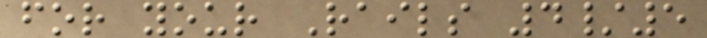for your Rails 4/5
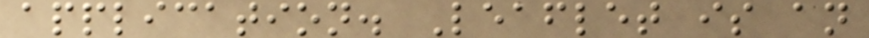application. Leaflet is an
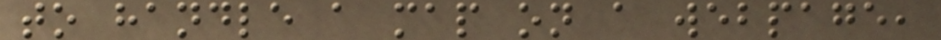to handle a map on a webpage,
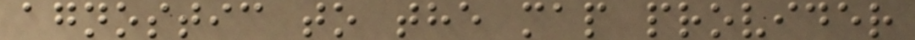agnostic to the map provider
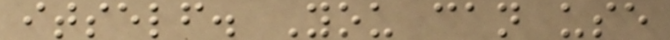itself. You can use
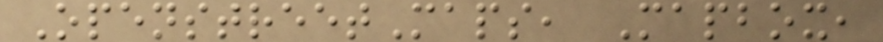OpenstreetMaps, Mapbox,
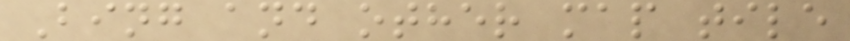Bing and other map tile
